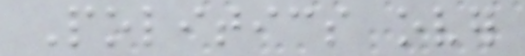Politics over
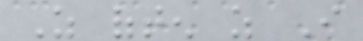As often as I
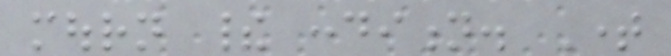mourn their condition. Time
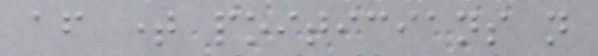after time poiticians not
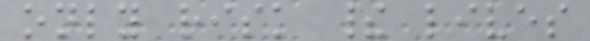only risk their lives
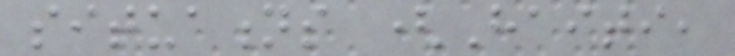situations (Haiti,
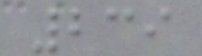239
